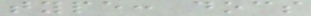type: docs
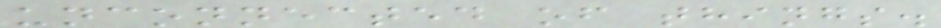unconnected of things.
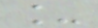_
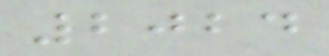2024
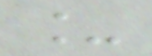_
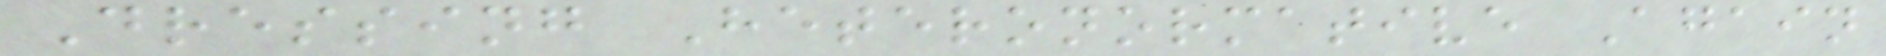Dressing Heteronormative Again
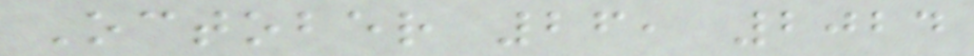October 26, 2024
